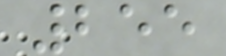255
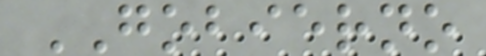GOBIERNO
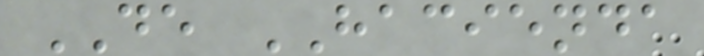DE HACIENDA
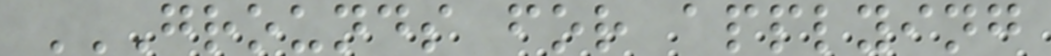GROUNDS FOR APPLYING
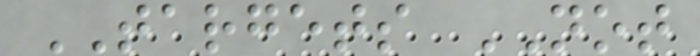TARGETS NOT
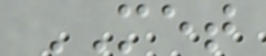MET
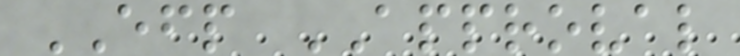EFP APPROVAL
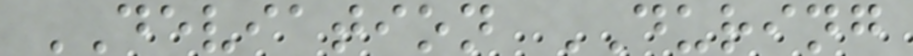DEVIATION DURING
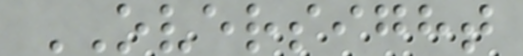OVERSIGHT
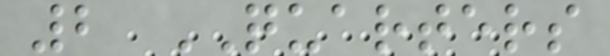2 QUARTERS
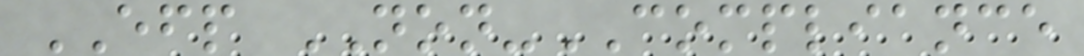EFP NON-COMPLIANCE
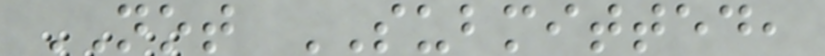NOT SUBMITTED,
